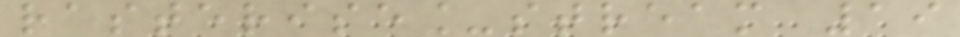rasterise_stream 19
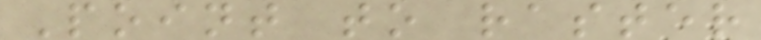Point to raster
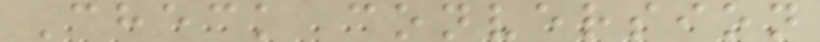Check conversion
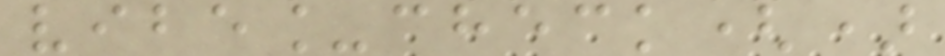vibe_check()
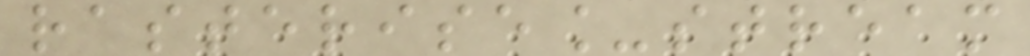rasterise_stream
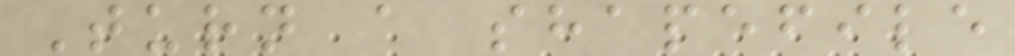Turn a shapefile
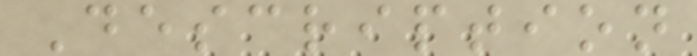Description
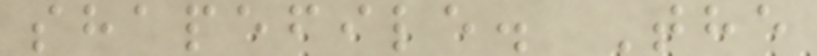shapefile. The
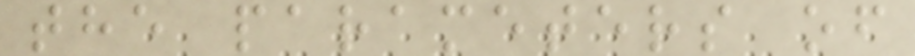the parameters of
